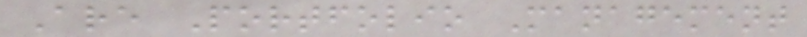Are Portfolio Management
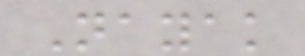Nayak
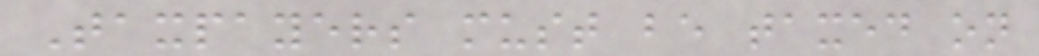Taxpayers must be taxed on
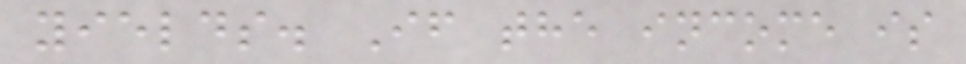yields. If the income is
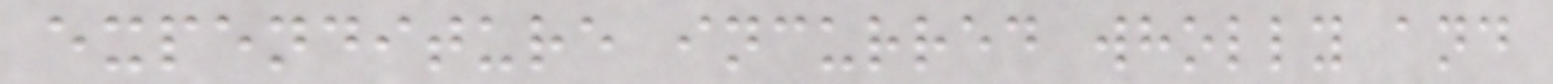expenditure incurred wholly and
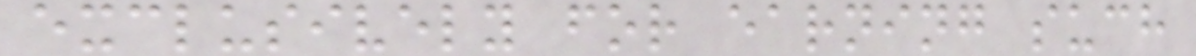exclusively for earning such
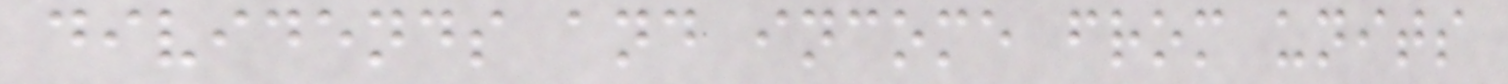dividends and income from units
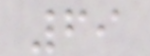69
